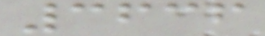3636
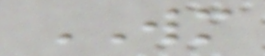WM
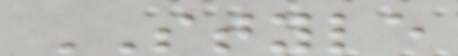STYLE
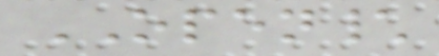OPEN\
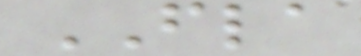FLA
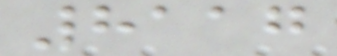8117
